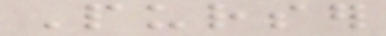Purser
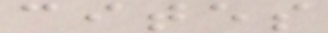cites
